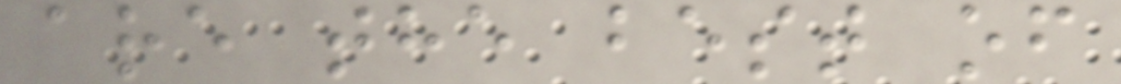are the best of
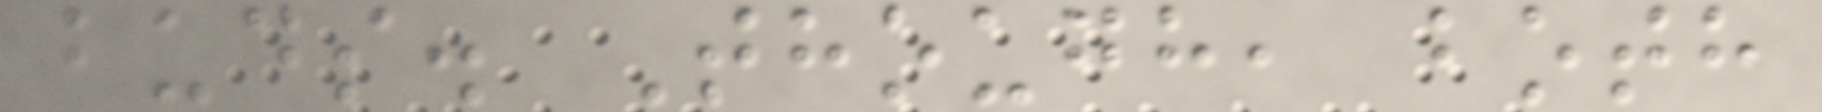buds. Though, both
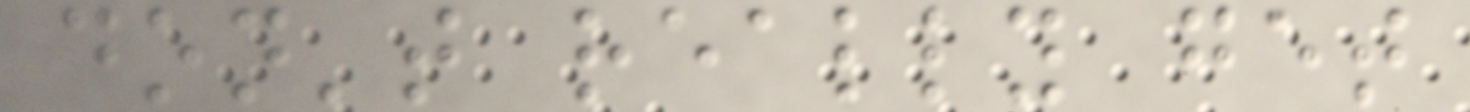don't really get
